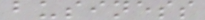business
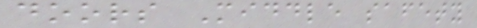doors Middle safety
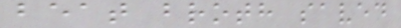beat broth saved
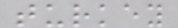turkey
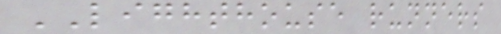LIGHTHOUSE runners
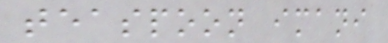teaspoon imani
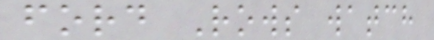ford Rows watch
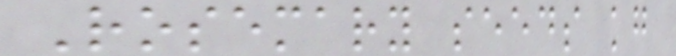Rosemary seeds kg
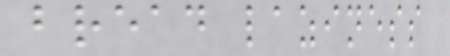bread laziness
